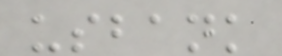usbank
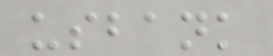usbank
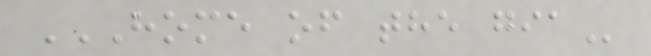HOME OF THE GIA
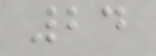24
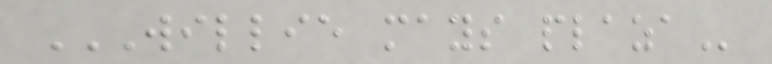WILLIE MAYS PLAZA
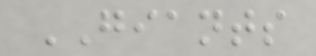GIANTS
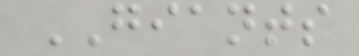GIANTS
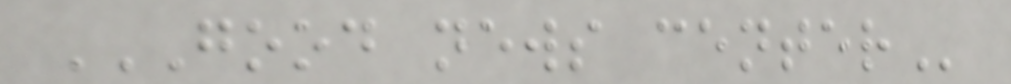GOOD NEWS CENTER
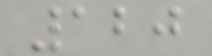120
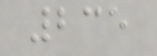235
